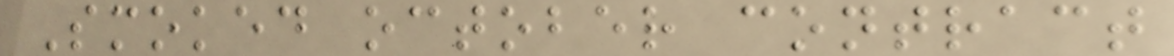Smoked october contract
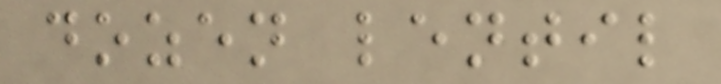dozen lentil
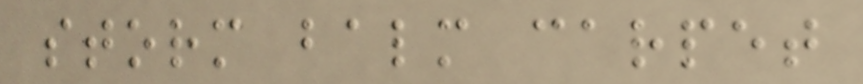storm balm carpet
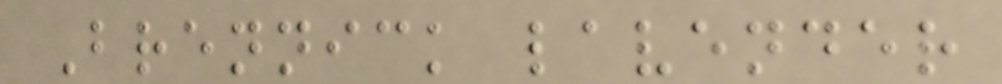Brennick lavender
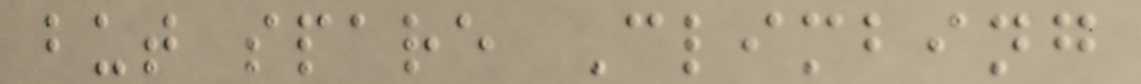but spare Climbing
